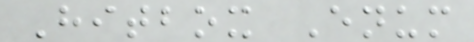Hitbox Enum
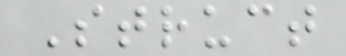Struct
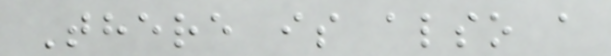There is also a
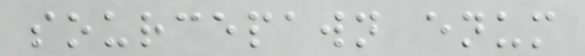sourcepawn enum
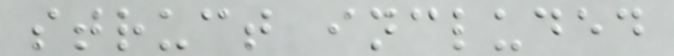struct included
